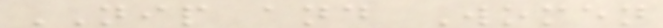NIP and Women
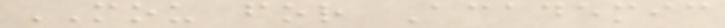MOU for Academic
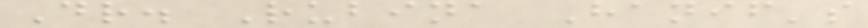Dr. Rubina Hanif's
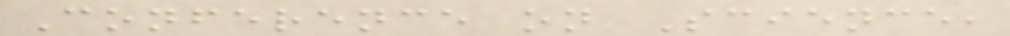Conference on Science,
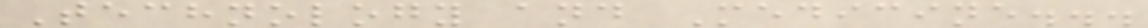Technology and Medicine...
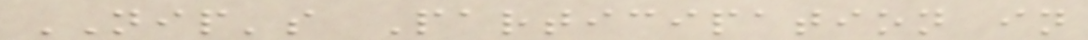NIP's Participation in
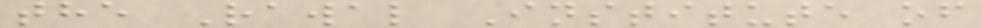the Rawal Institute of
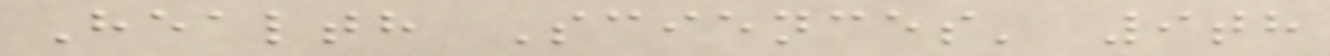Health Sciences' 9th
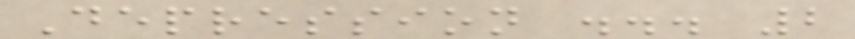Depression ... 2
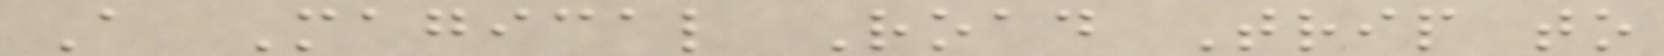A Magical Road Trip to
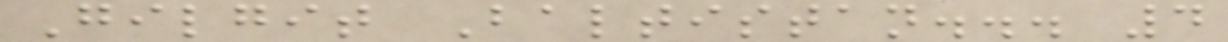Gilgit Baltistan... 4
